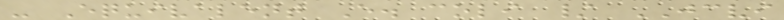- Equivalent E. coli / JCVI
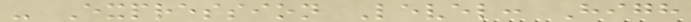- Expression Level: High
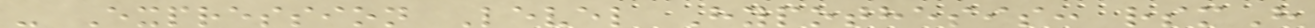- Expression Level Hypothesis: rsmH
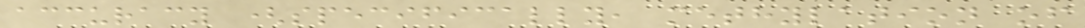accuracy (specifically, methylation of
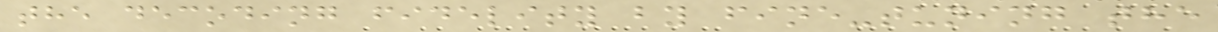the decoding fidelity by fine-tuning the
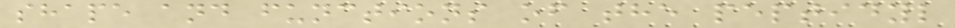shape and functions of the peptidyl
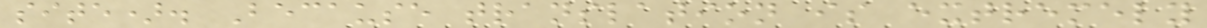site). Because translation is extremely
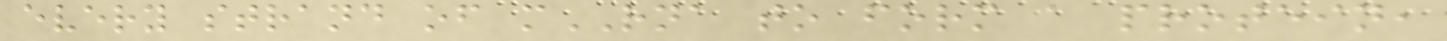every strand of mRNA to form a protein,
